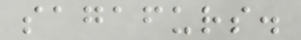sagafurs.
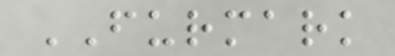FURMARK
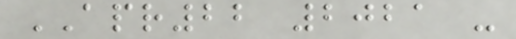APR22 2021 -
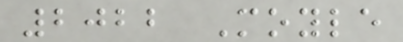2022 Moyle
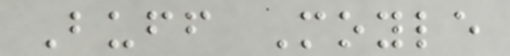Buff Moyle
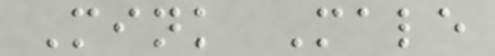Mink Male
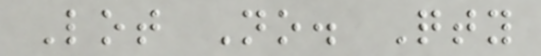Lot No. Qty
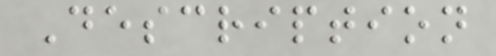Description
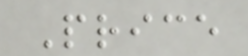Price
